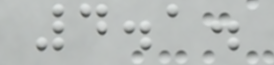4.1.
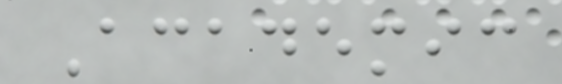Academic
